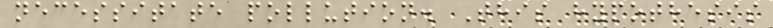necessitate pollution. This hypothesis
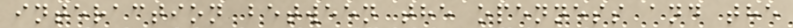interaction between the openness and the
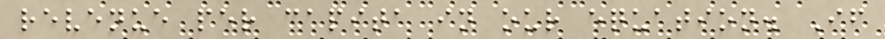revenue per capita in our equation. If
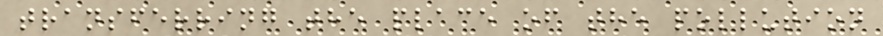transferring the place of the pollution
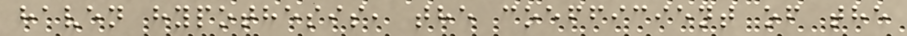haven hypothesis, the coefficient of the
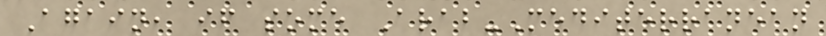Again, if some Arab-Mediterranean
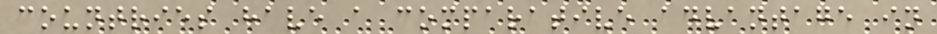countries have a comparative advantage in
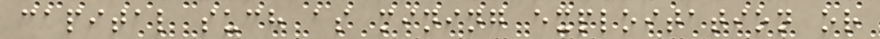capital such as mining exploitation or
